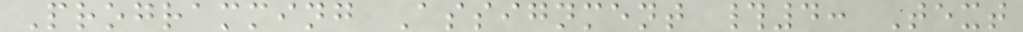Programming Assignment #4: Text
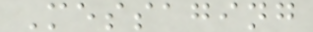Messaging
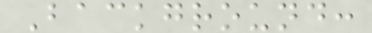Background:
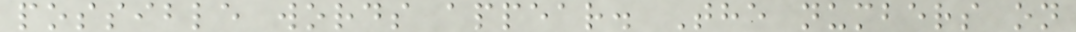possible words appear. The numbers on
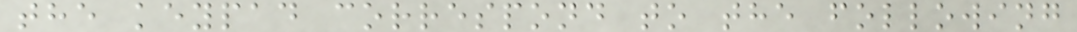the keypad correspond to the following
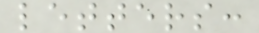letters:
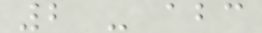2 - abc
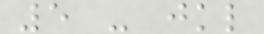5 - jkl
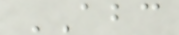ABC
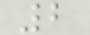2
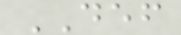DEF
